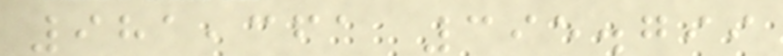981,361 395.799
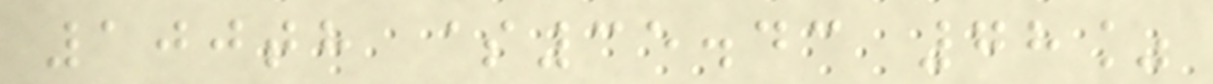100th $35.43 78%
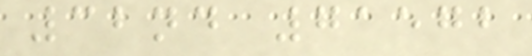32nd 71572
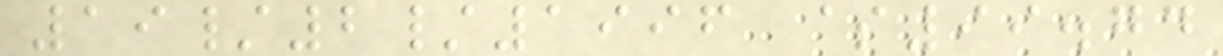19/2/1996 $99.74
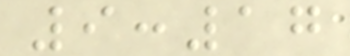9:17
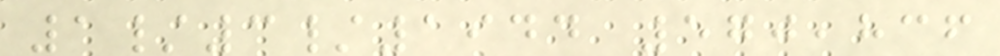1/3/1944 570,836
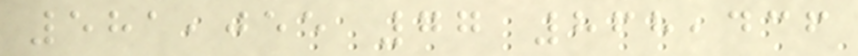581,055 77 868,436
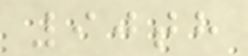90th
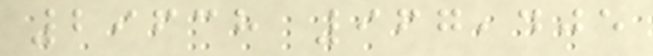29638 967,405
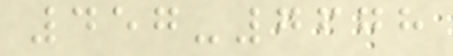457-7678
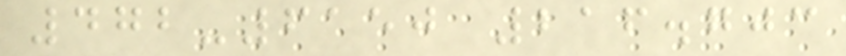472-6150 216.703
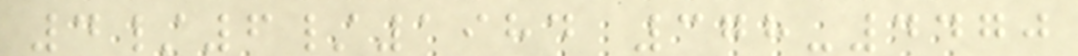4/6/1984 378-4470
